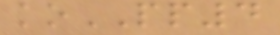koPP4
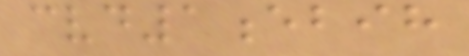cvd1ebih
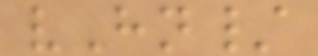vHn/
